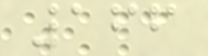166
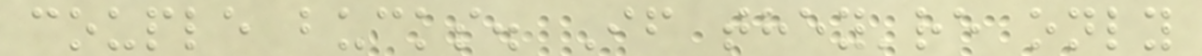couple bucks. If they're only
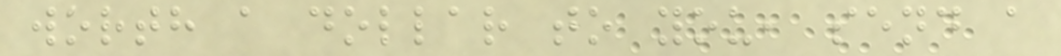worth a dollar to you, send a
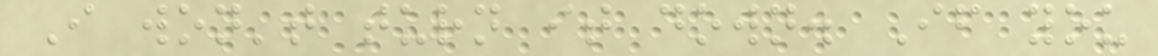I won't turn it down. If you
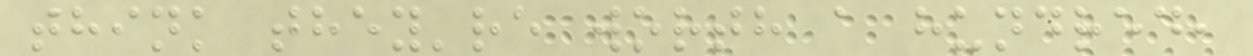think they're worth a hundred,
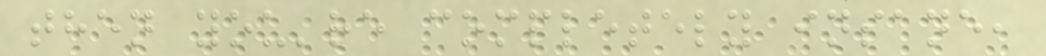then you're completely insane,
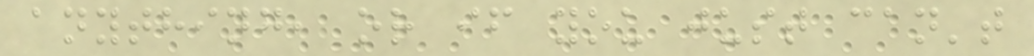anything, or if you just can't
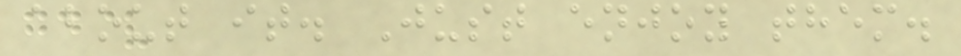about it. Just enjoy them.
